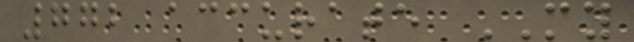772 accurate MY
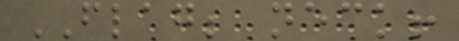FLAG; neck!
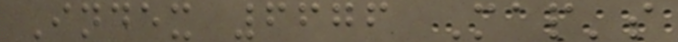Index 6676 Map's
